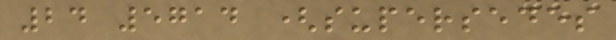24 5714 (supersedes
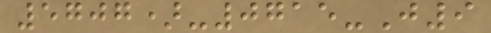5707)-0715-J9
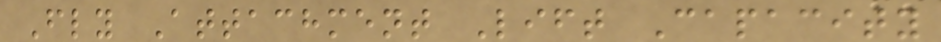Fly Attachment Lift Capacity
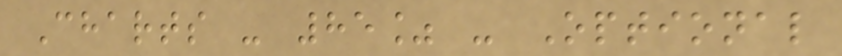Charts - 85% - Optional
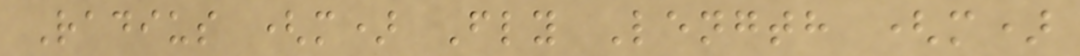Radius (m) Fly Length (m)
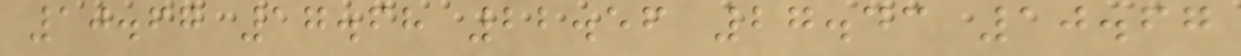10.67 17.68 22.56 27.43 10.67
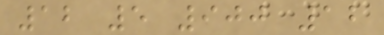12 5 900 12
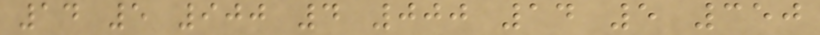14 5 900 4 000 14 5 350
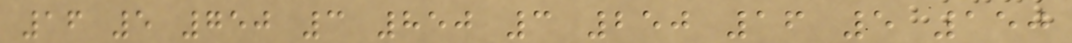16 5 750 3 850 3 250 16 5 150
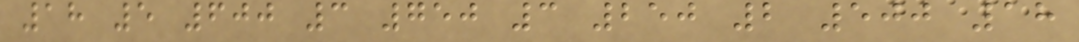18 5 600 3 750 3 250 2 500 18
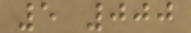5 000
